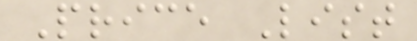Price List
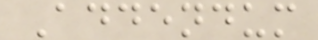Addendum
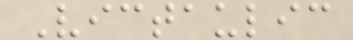Victaulic
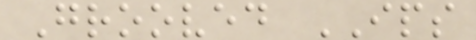Grooved IPS
